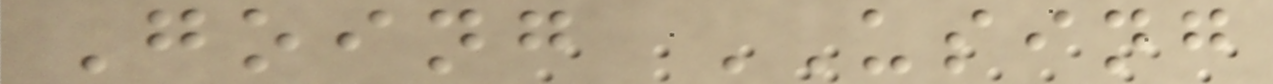Going USING
